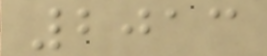2013
